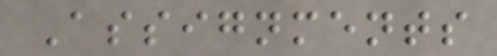Assignments
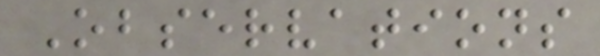Observations
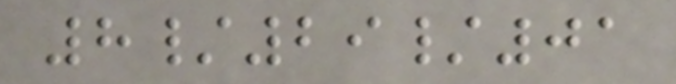8/29/01
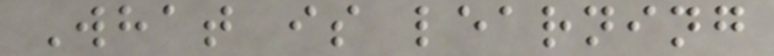What is learning
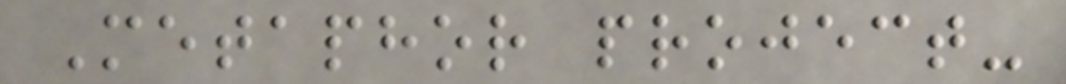Metaphor project-
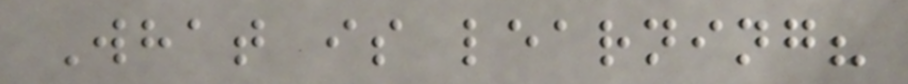What is learning?
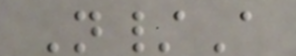N/A
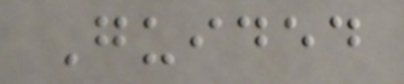Guided
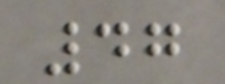47
